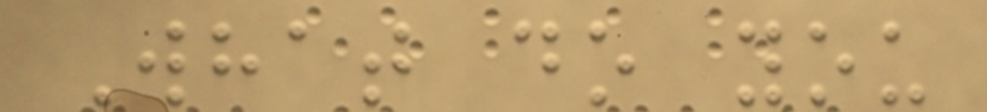What do you
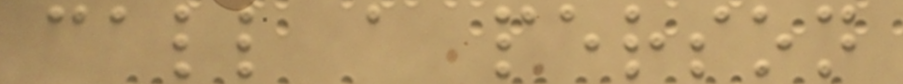call a person
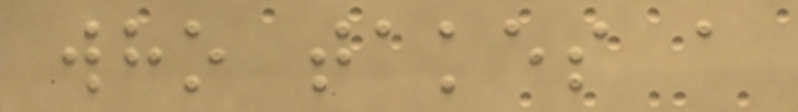who takes a
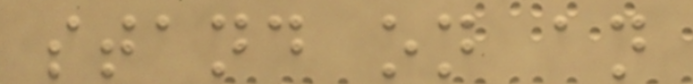stand on an
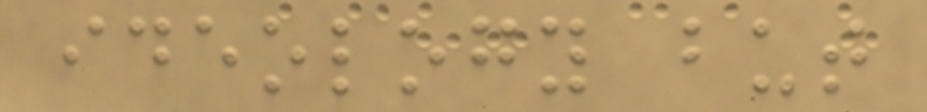ideology but
